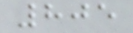805
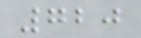720
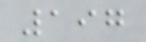197
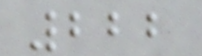222
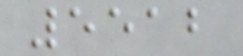5512
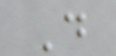D
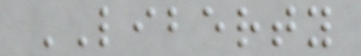LIBERTY
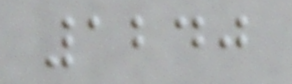1240
